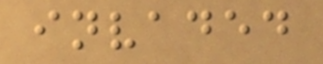invaded
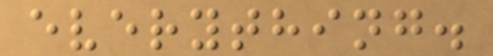everything.
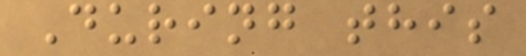During this
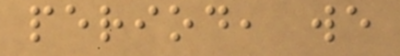period, we
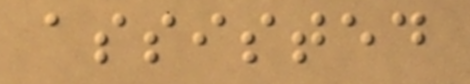assisted
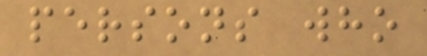persons who
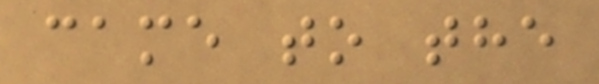came to the
